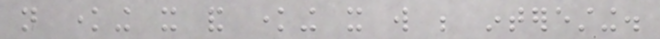not knowing it and knowing it will be interesting.
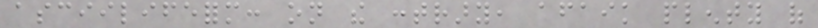asciilifeform: on the contrary, afaik plenty of
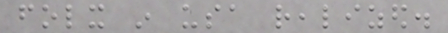folx in usa realized.
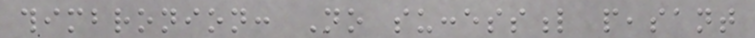thimbronion: No successful peasant
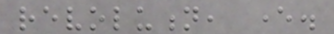revolution, ever.
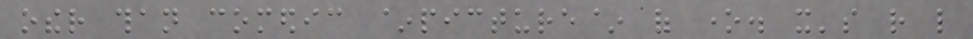other than comedic ~picture~ of one. it's rather like
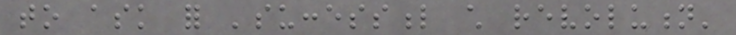to ask for 'successful child revolution'
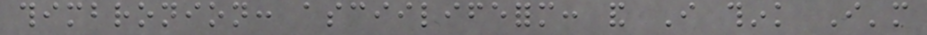thimbronion: asciilifeform: and I think I'm
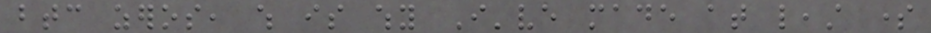btc zeros, which is why I've made at least some
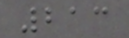213
